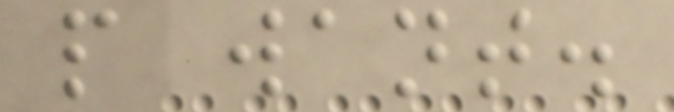people want.
